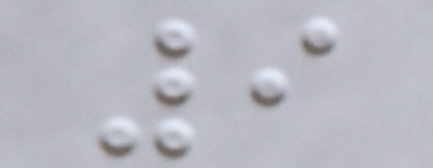9
